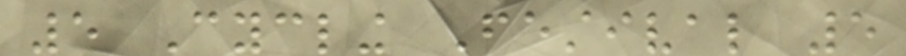5 Cycling Festival 5
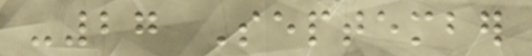-27 September
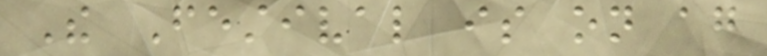The Festival is on again
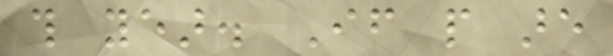this year. If people are
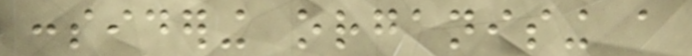considering organising a
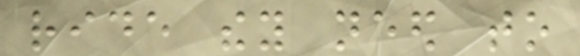ride they need to
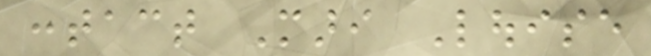contact Mari Louise
